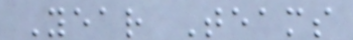Year Teams
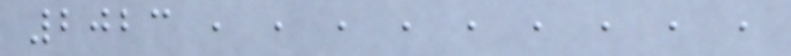2023 , , , , , , , , ,
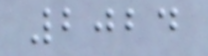2024
